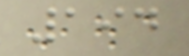194
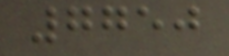7750
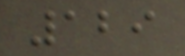129
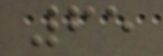65
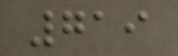719
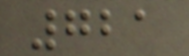721
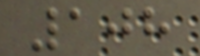108
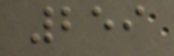259
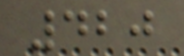420
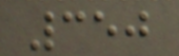350
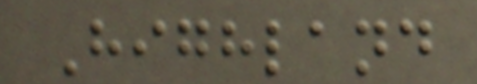Highland
